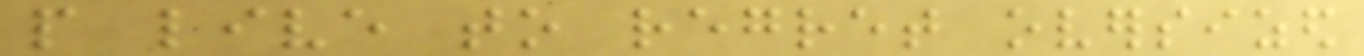people live to regret oversized
